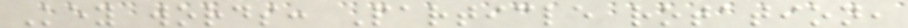Key words: Particle rotation,
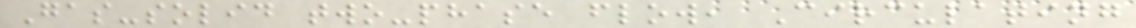Gas-solid two-phase flow, Circulating
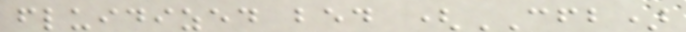fluidized bed (CFB)
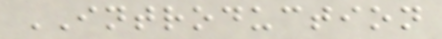INTRODUCTION
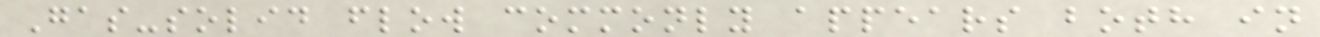Gas-solid flow commonly appears both in
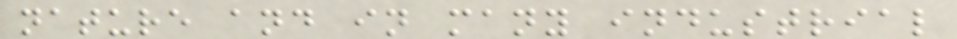nature and in many industrial
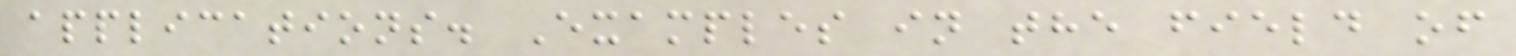applications. Examples in the field of
